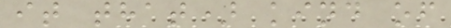it that) kind of
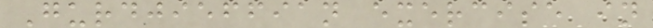Gurdjieffian exercise in
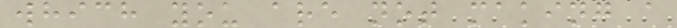which you are not making a
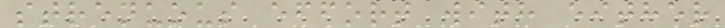strenuous effort with either
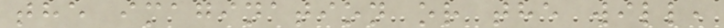the imagination or the will,
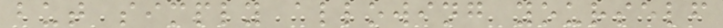but simply allowing yourself
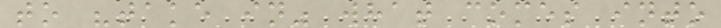to "take in" what comes into
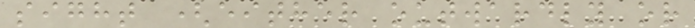sight (either outwardly or
